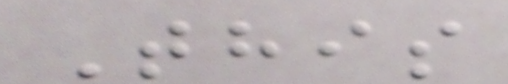This
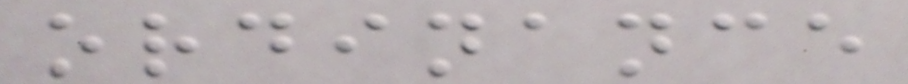ordinance
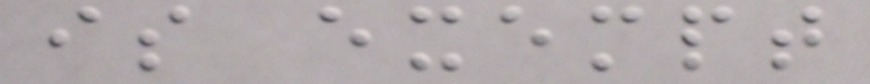is exempt
